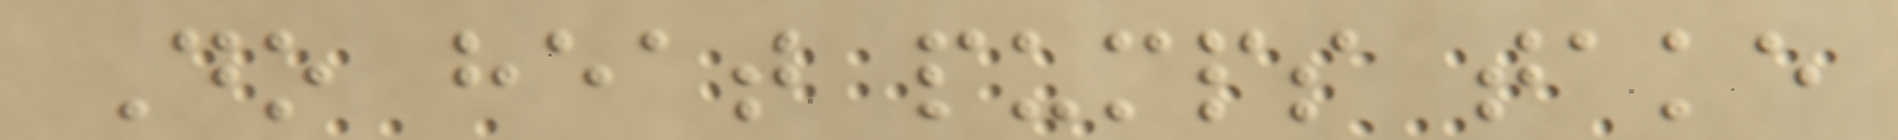Do heat pumps take
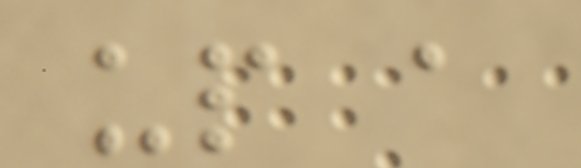up a
